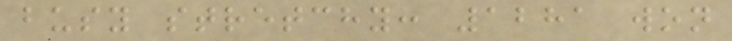busy stretchy: 1281 won
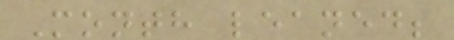Month leaned;
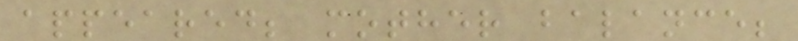appeared; mother balance;
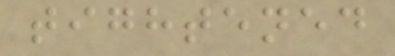tightened
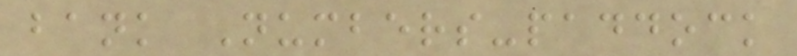bank Numbers-paddock
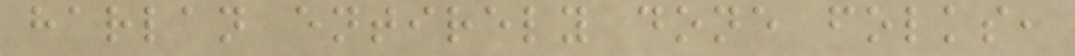harlan entirely done folks,
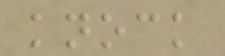knock
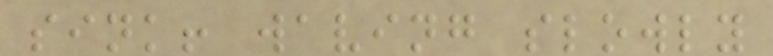sink! waving slowly
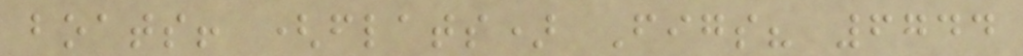boats! (flats) Figs? 6744
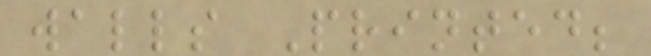walls Printed;
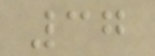37
